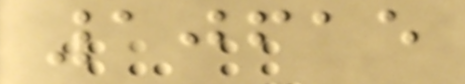10615
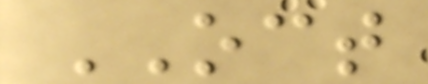OCT
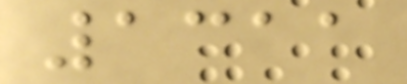1311
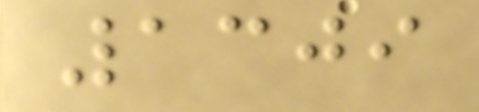1309
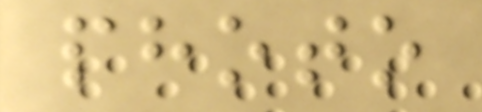photo
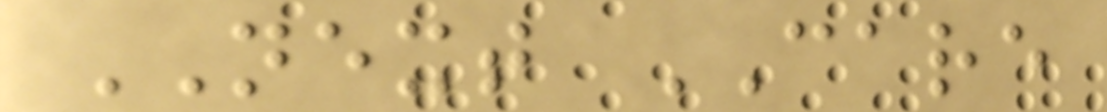NEXT CARE
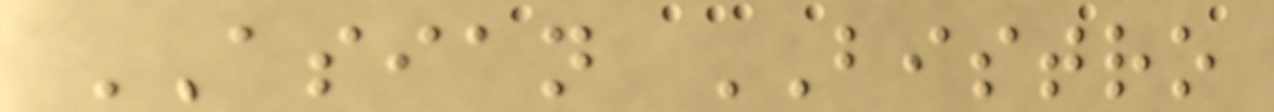ASIAN BISTRO
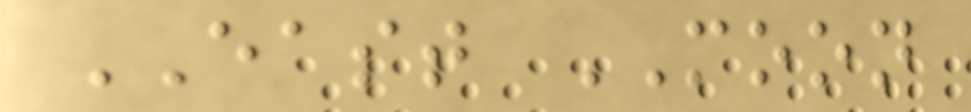EAST MOON
